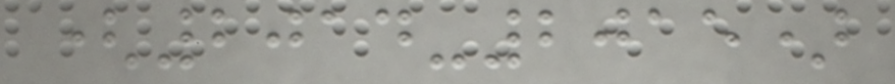(2014-2015)
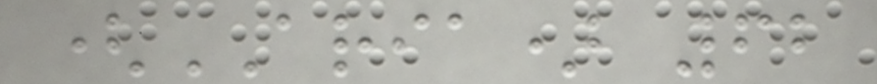(ARIA) 62
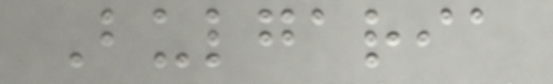Bulgaria
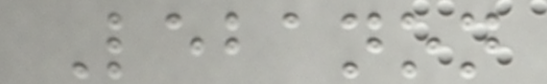Lebanon
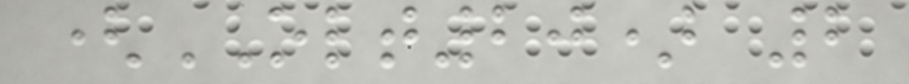(OLT20) 2
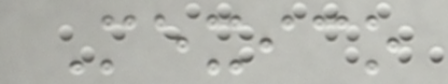Mexico
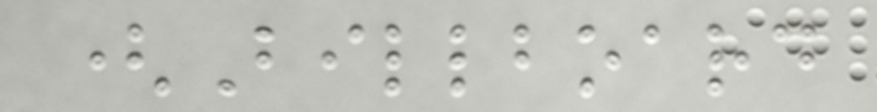(Billboard
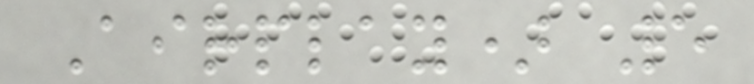Airplay) 5
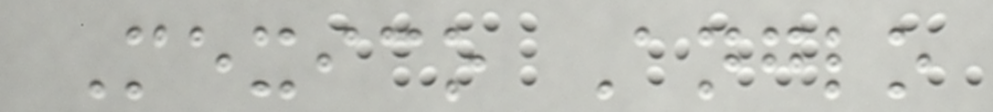Mexico Anglo
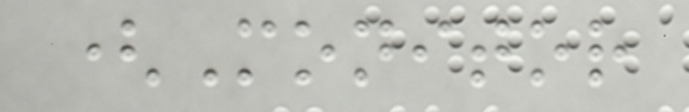(Monitor
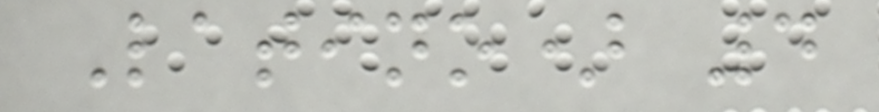Latino) 4
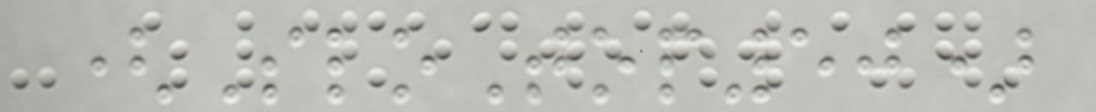(SloTop50)
